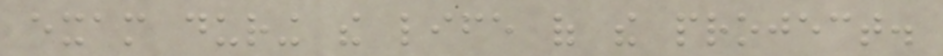exam during the life of the project.
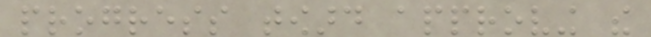progress toward approving the
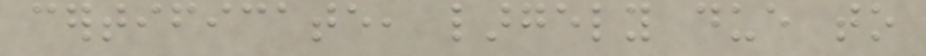certificate, largely due to
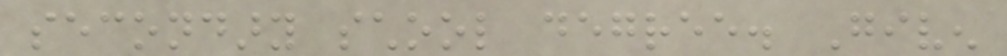secondary school degree. Given
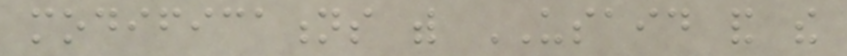modifications with USAID and the
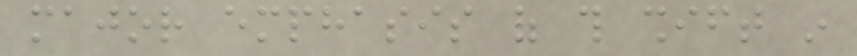major emphasis of this shift in
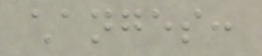changes:
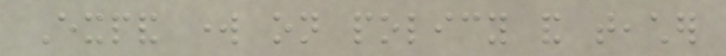Expand work on policy and teacher
